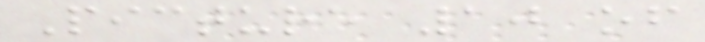Picture 10 of
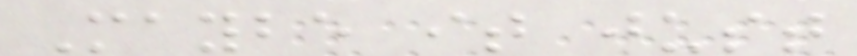Maybe it just
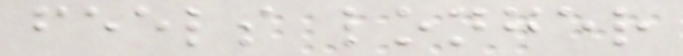feels longer
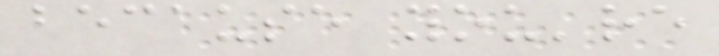because you're
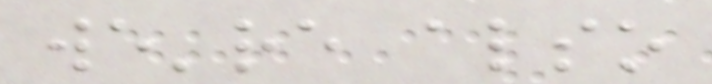we're also
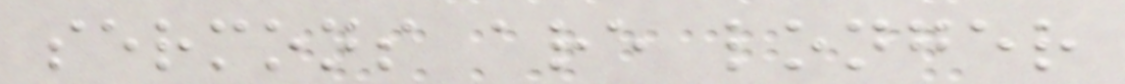sermons are longer
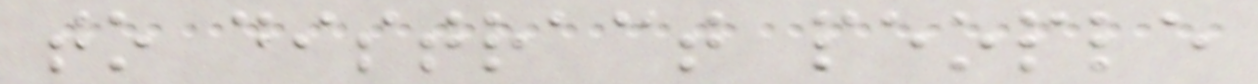to distract people
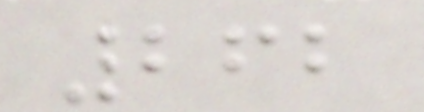262
